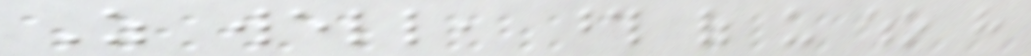As well, those of us who have
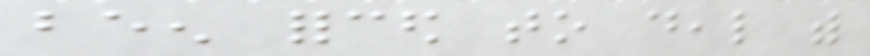been forced to deal with
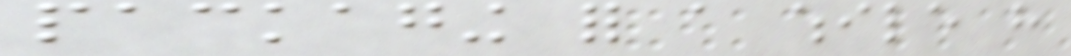packaging for a while have
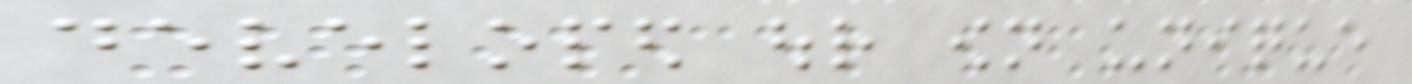developed our own unique
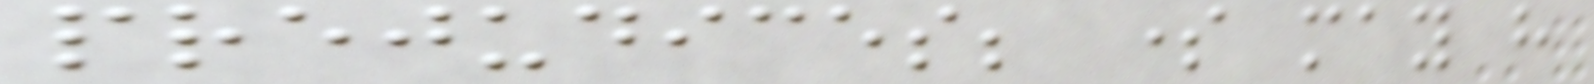prejudices; some may have
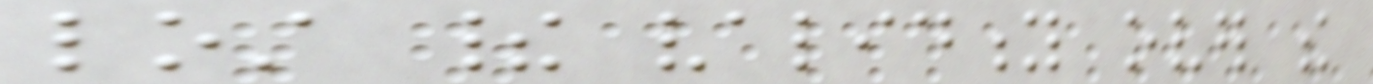lost their validity over the
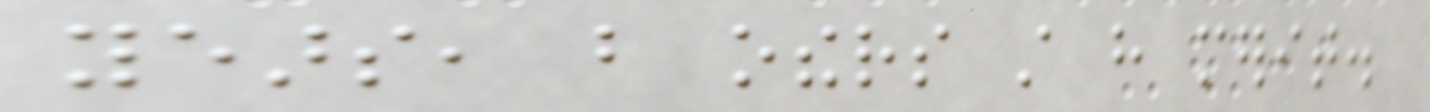years, but others still have merit.
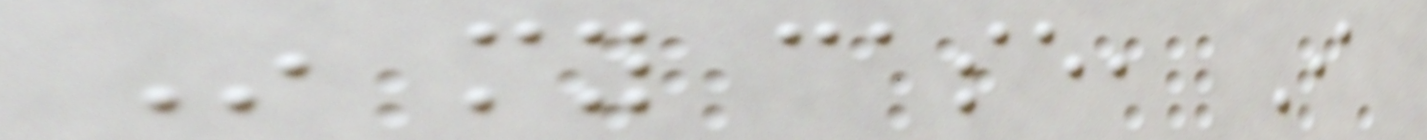In my case, I
